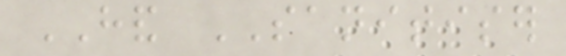HAND SANITISER
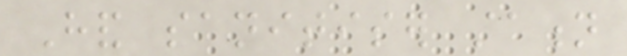Hand sanitiser station
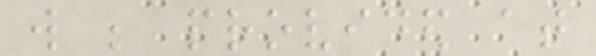will be provided at
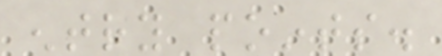entry points.
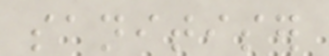sanitiser
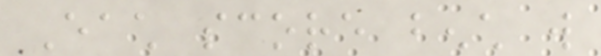Each score bench will
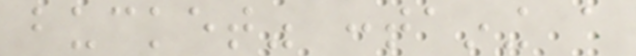bucket" containing a
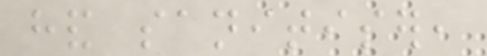hand sanitiser,
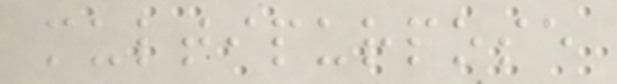multipurpose
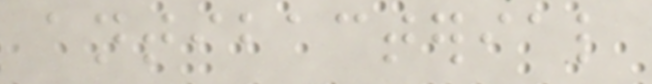antibacterial
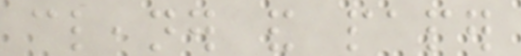cleaner and paper
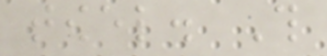towel. This
